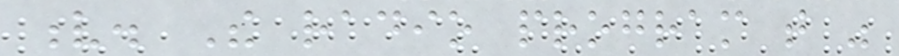v. The radio program that was
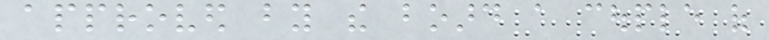approved by the board a couple of
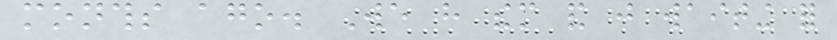months ago. We have them and just waiting for
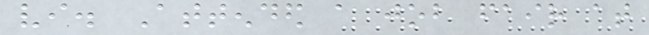vi. Attended a job fair at
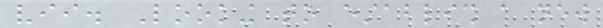vii. Looking to establish a new
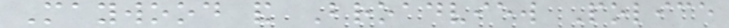Maywood and Broadview Police
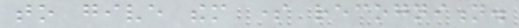to give them some recognition.
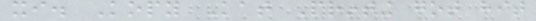xi. Kopy Kat Printing got hit
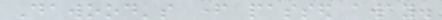Dawood's father passed away.
